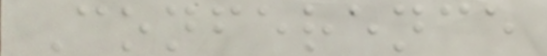Conference
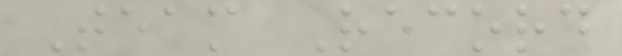Team Record
